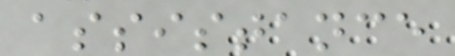assistance
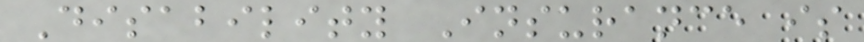Disability Insurance is
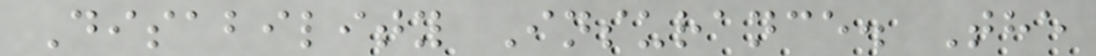Disability Insurance. The
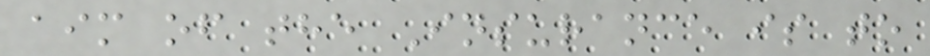aim of the Insurance is to
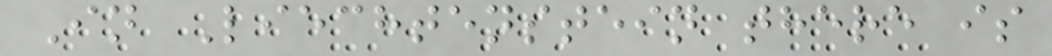In Liechtenstein there is
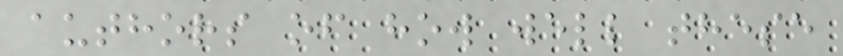authors of how well these
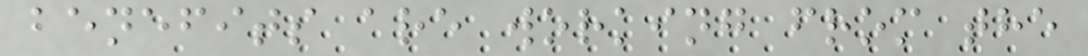benefits are working from the
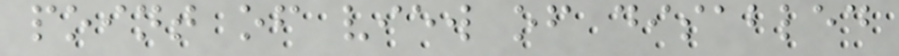point of view of disabled
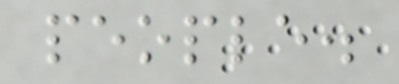people.
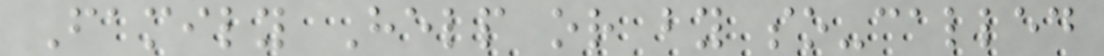Family Help or by so-called
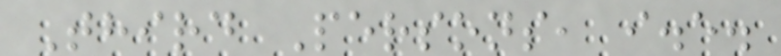Third Persons, i.e.
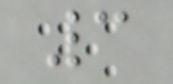3
